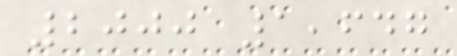2000 1,647
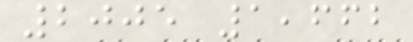2005 1,662
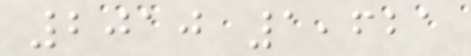2010 1,621
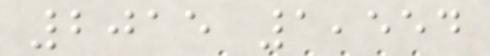2015 1,554
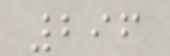296
